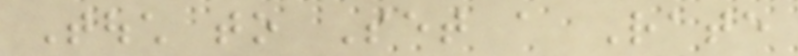Touch to Set a Rate
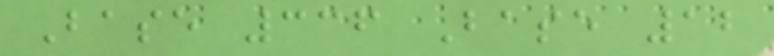Base 336 Base 12
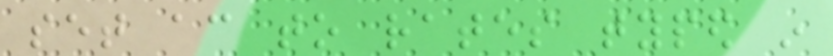set according to rates typed in
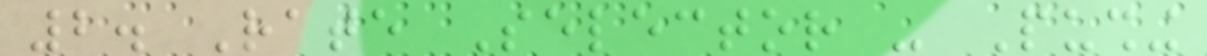2. Rate Selector - Pushing
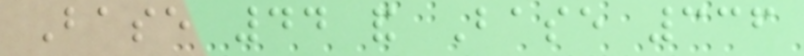Base 44 and Base 336
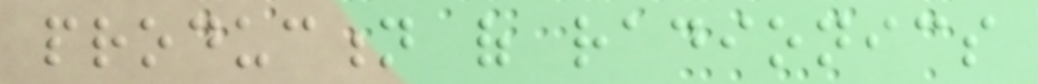production of radionics
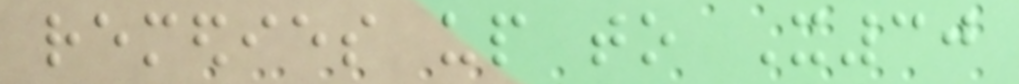remedies up to X30
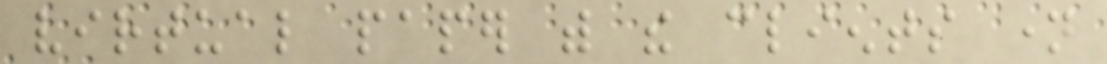virtual paper with the clients name
